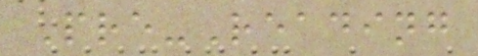Pre-Reading
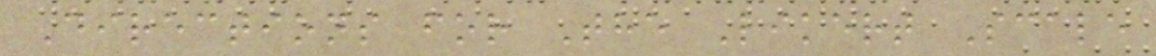Directions for The Likert Scale
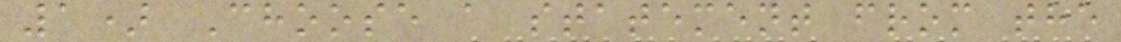1) Choose a statement from the
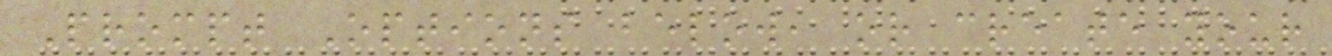Prompt Options below, or create your
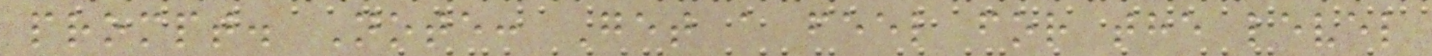prompt. Note: Get a feel for the level
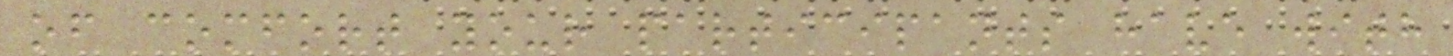of comfort your participants have with
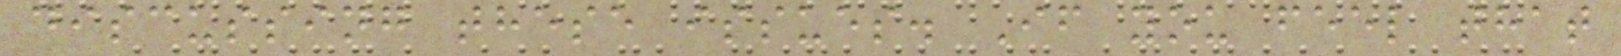discussing these issues. If you feel that
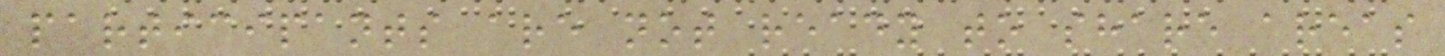participants are not ready to share areas
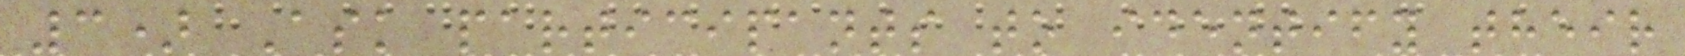3) Ask participants to identify their
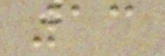13
